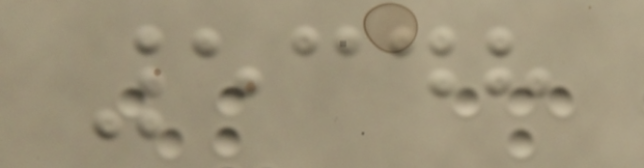5348
